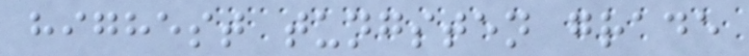highest tungsten grade
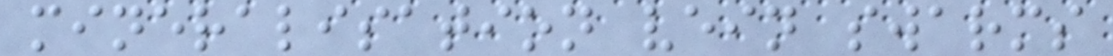mineralisation vein swarms
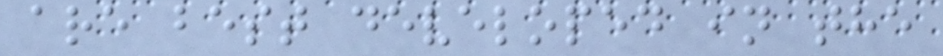are best developed in the
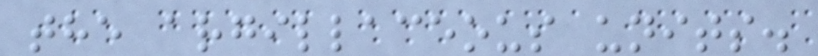the argillaceous units.
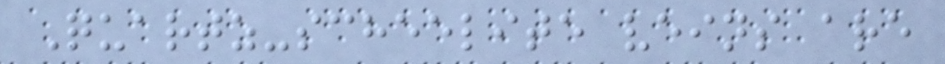Quartz-scheelite veins are
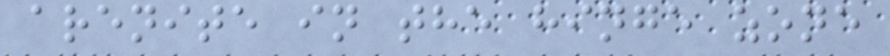arenite in the hinge zone
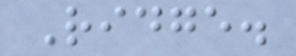Ridge.
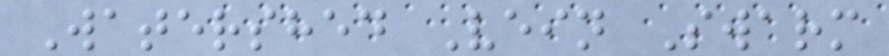Watershed Vein Swarm
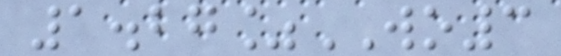1.27%WO3
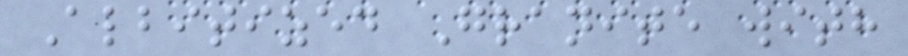Albitized Granite with
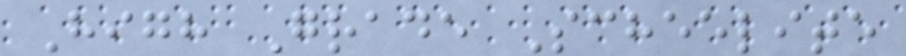High Grade Scheelite
